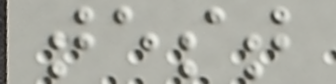test
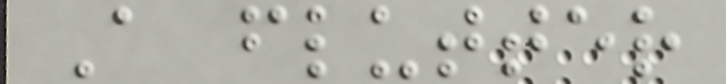A flutter
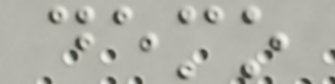demo
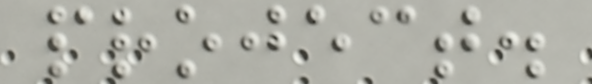project.
